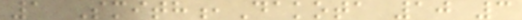1 Smith,Dakota 10 3
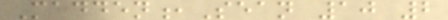Madden,Sean 10 2
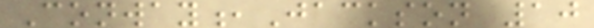Conway,Jackson 10
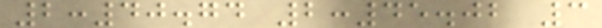2:40.74 2:45.02 3
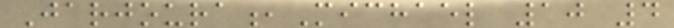Jarjoura,Michael 10 4
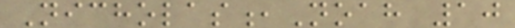Nicholas,Noah 10
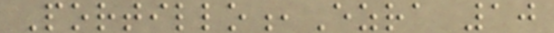Portillo,Ezra 10
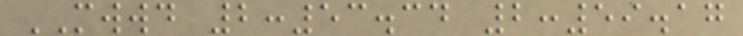MWWD 2:53.34 2:59.17
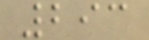293
